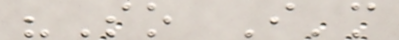"So I'm
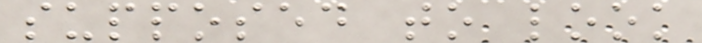supposed to look
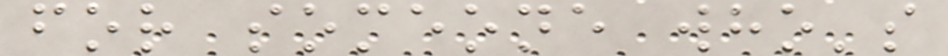for someone who's
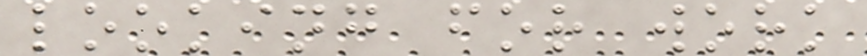looking for work
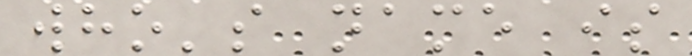who's name is
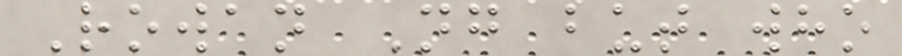Rowan Ng but who
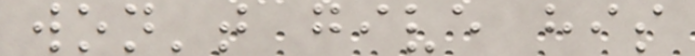won't give his
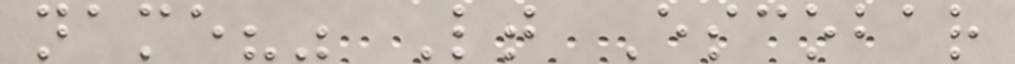name?" Lt Escobar
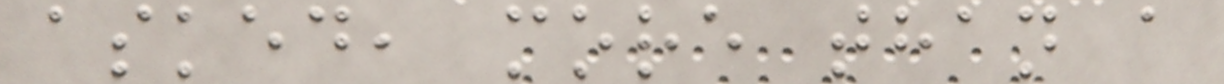asked, more than a
